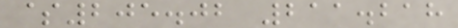$205.02 211.218
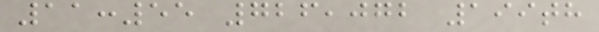11:55 726,072 199th
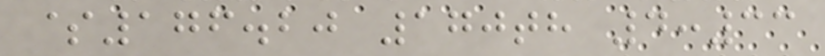$176.20 170th 4:33
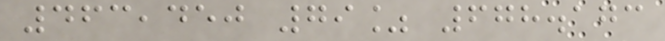463,450 79% 678.173
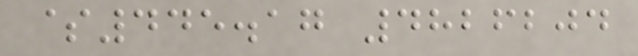$445.17 4826204
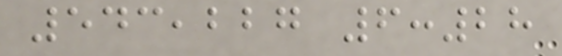543,227 6:28
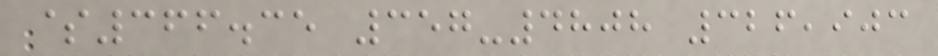$366.35 357-4808 326,903
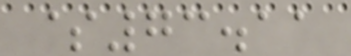$73.11
